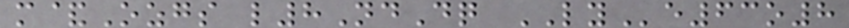m&Ozgs l8NdDq LYe63o8
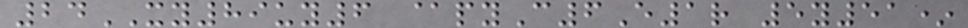24XY89uy6 @pyC6E1r 5y51*
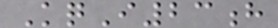KqI23h
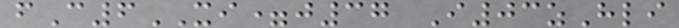fC6XI=j37 I03zHli
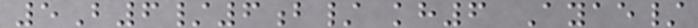5B6/6b/ kh6 Ayae/
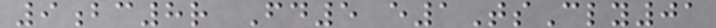9bc8r Fd5 e1TsCly01
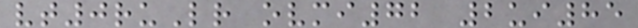vt0ruLr ovmi72 2ui85
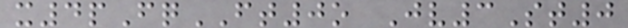x4pFqFT0o Jv3St0
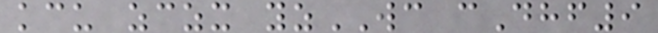kcu zczx yzWC cDhf9
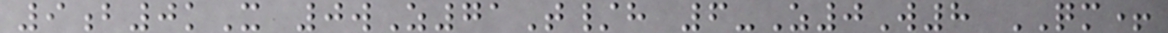9b0kX 0wZ71T/h 6-Z0W8 QM+
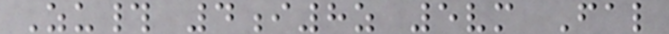Zu# 4i8z 5vm Fal
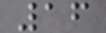16
